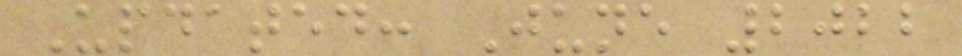Updated: June 2022
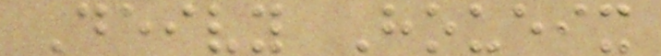Deivy Houeix
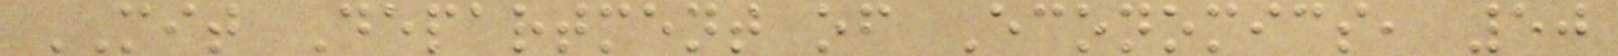MIT Department of Economics, 50
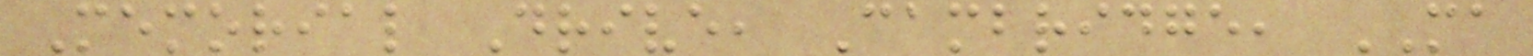Memorial Drive, Cambridge, MA
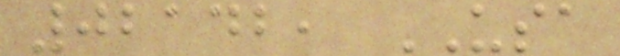02142, USA
